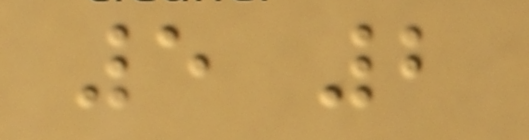5 2
